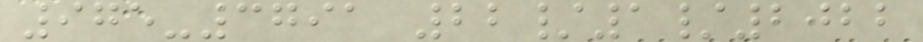975-3791 22/1/2022
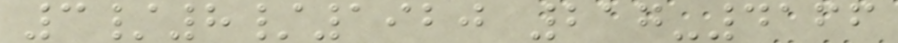3/8/1920 217-4166
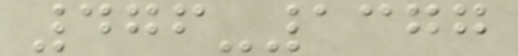476-1377
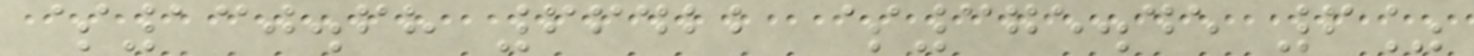$130.68 66422 $375.45 6%
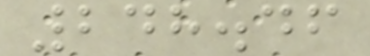248.46
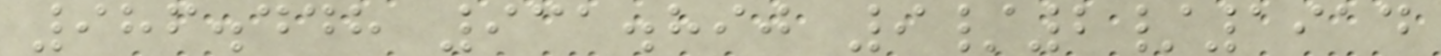986.448 931.890 9/2/1914
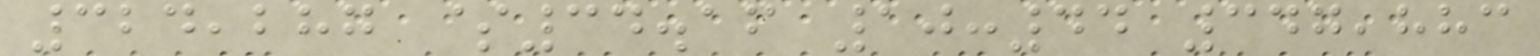324,287 $34.16 10:44 347,883
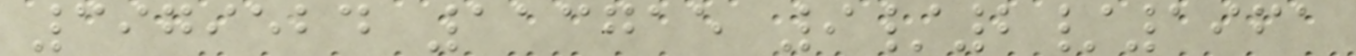3979524 113715 9/2/1961
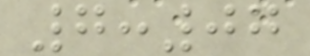7:07
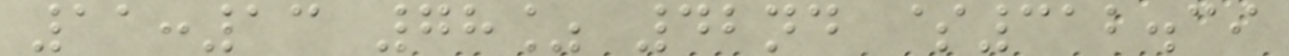11:13 78% 42nd $312.39
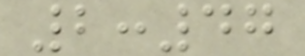2:47
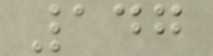147
